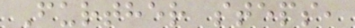Further steps,
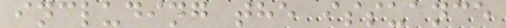including the issuance
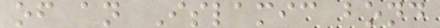of an Islamic bond
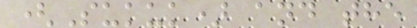(Sukuk) and the
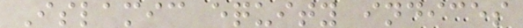Islamic equity indices
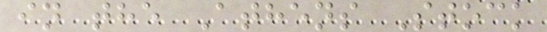in the Athens Stock
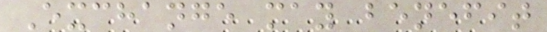Exchange may benefit
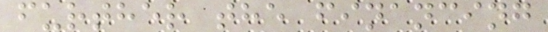further the financing
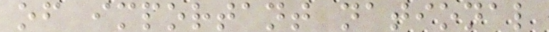of important national
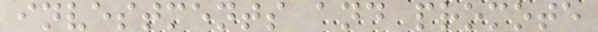investments and promote
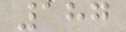187
